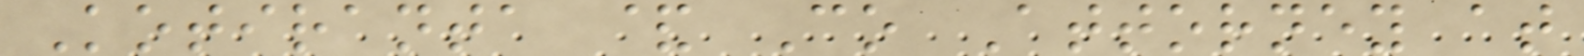Kotiranta & Co Attorney at
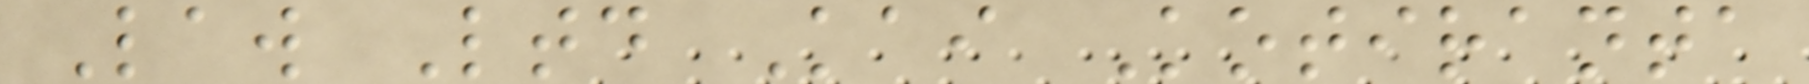Law Ltd Kai Kotiranta
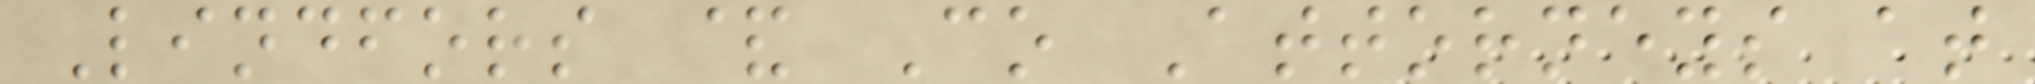Lindfors & Co Attorneys at
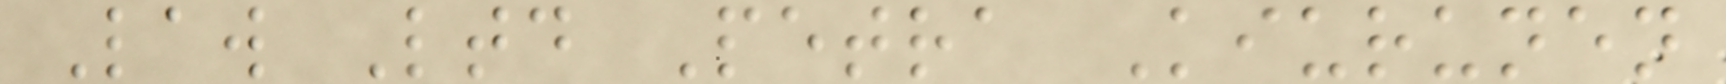Law Ltd Petra Kiurunen
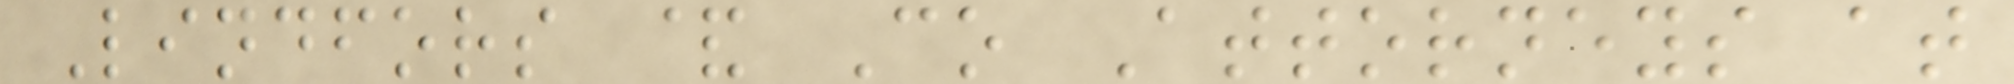Lindfors & Co Attorneys at
